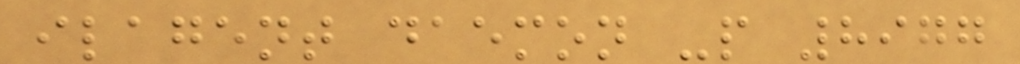ilagent daemon -p 8977
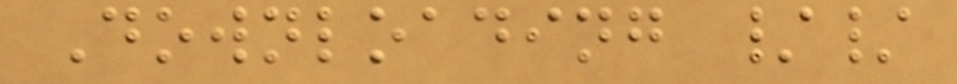Downloading //
